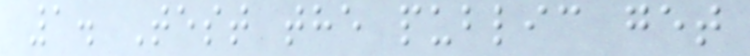1. Test the public get
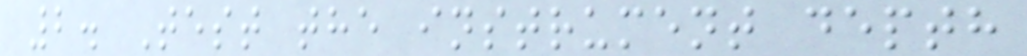2. Test the instrument depth
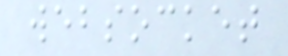websocket
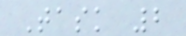Task 2
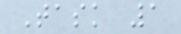Task 1
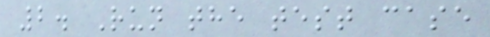2. Run the test case
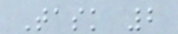Task 2
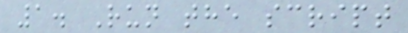1. Run the script
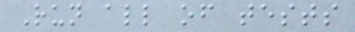Run all of tests
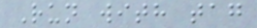Run with tag
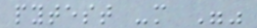pytest -m ""
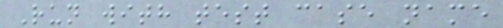Run with test case name
